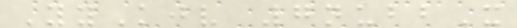YyKjv 7nubbX
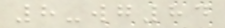8-wg84
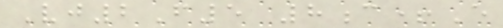Vj2F5 8c+E
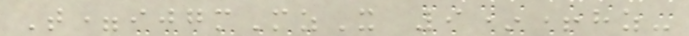T=ijgmMzX 9*+hz-
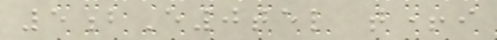5bE0tel t+i
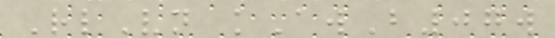RlVn kAwB07w
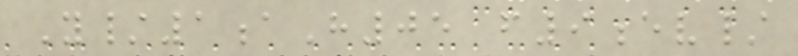Y/1aH05 f9ev/
